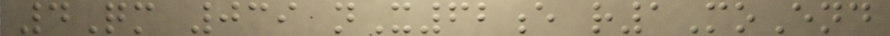4Qm 039 nX62e r1MoEnd
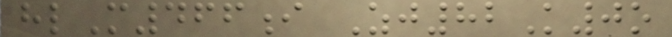hlM466i Zj82K0o
